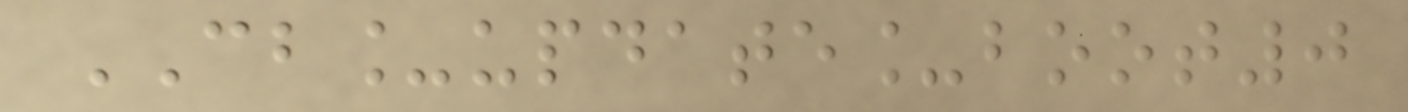CB_update_boot0
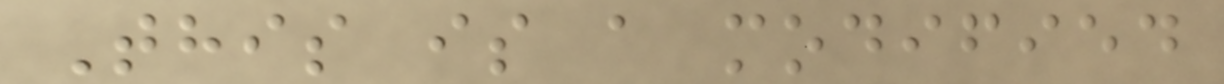This is a modified
